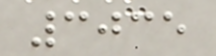3035
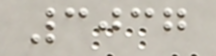3037
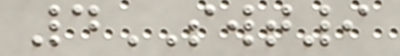4SWT9
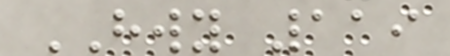HWY 119
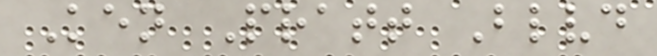Ken Pratt Blvd
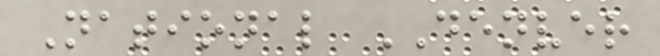National DENVER
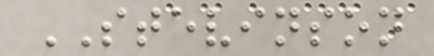STEVINSON
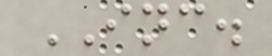INC.
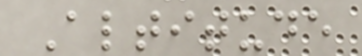Altitude
